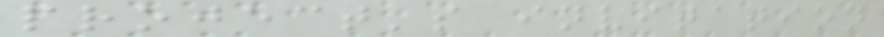project's invitation
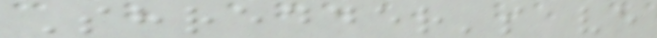Shredder's ve
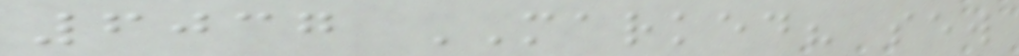6037 MARKED? sew
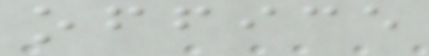office
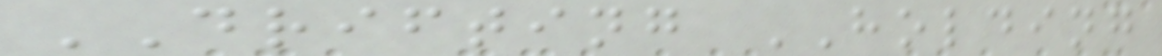DRIFTING HOLDING
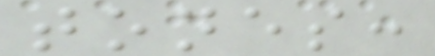tones:
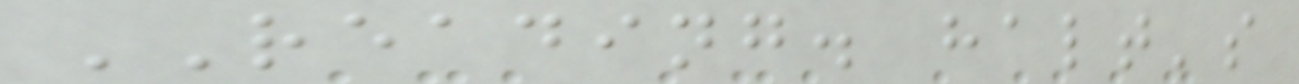READING. halt's
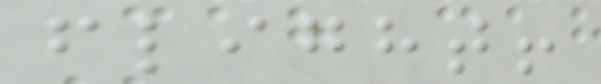flight!
